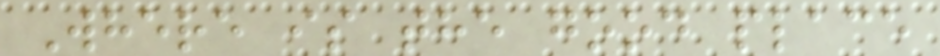Where is the good place
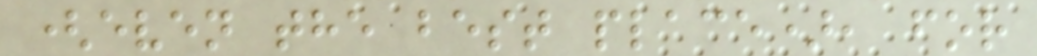(even the best place), for
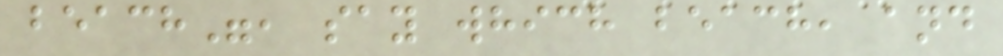beach", say which beach, and
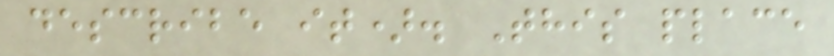describe it). This place
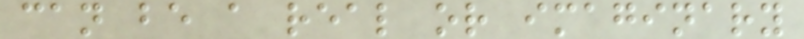can be a real or imaginary
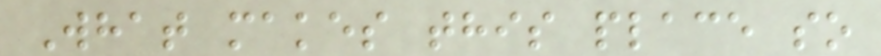What makes this place so
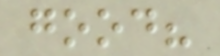good?
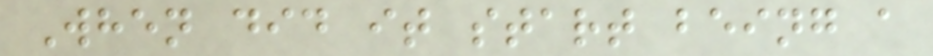When did it start being a
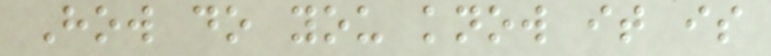How do you know it is
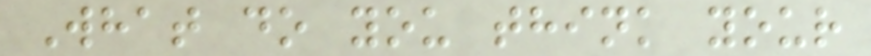What do you think your
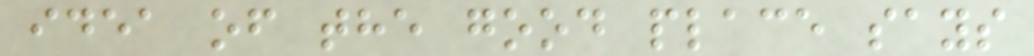idea of the good place says
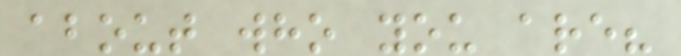about who you are?
